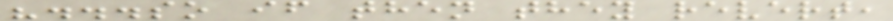"...so if then they revert,
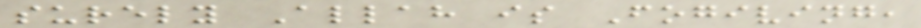surely Allah is Fogiving,
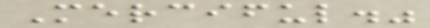Merciful."
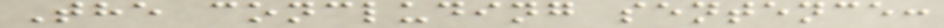The concluding sentence:
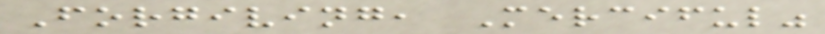Forgiving, Merciful"
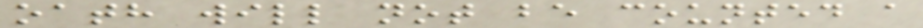oath will not be counted a
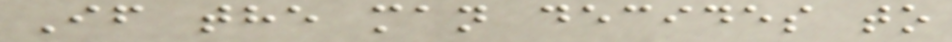If the man decides to
